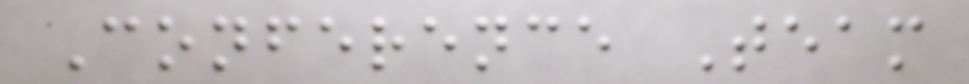Conference Team
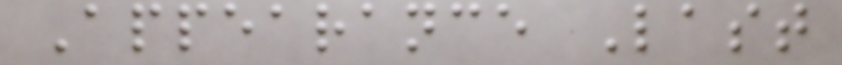Appearance Last
